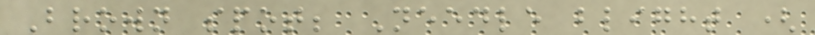Brown spot; Needle blight (
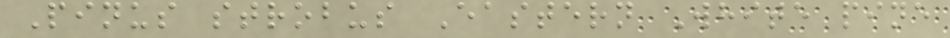Pinus strobus Eastern White pine
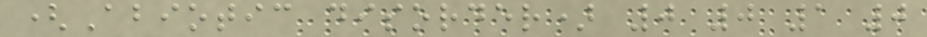(Abiotic disorder) 0 0 1 0
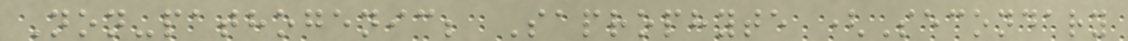Non-pathogenic; Saprophyte (Secondary
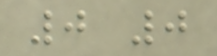0 0
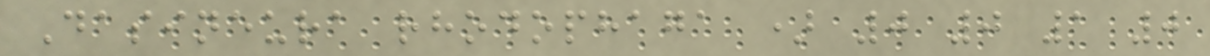Dasineura rhodophaga ) 0 0 1 0
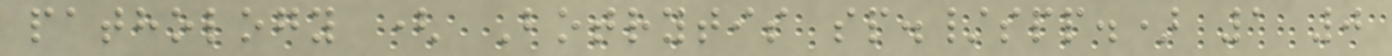pathology ( Botrytis sp./spp.) 1 0
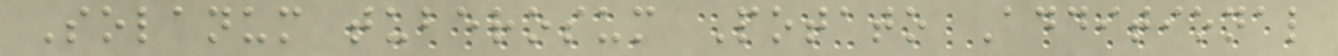Solanum tuberosum Potato Additional
